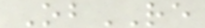ObRE
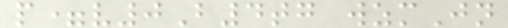p=v0B4tg wzmJn
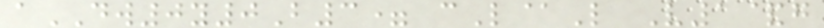aDW0y0B3= cL@L V1&g
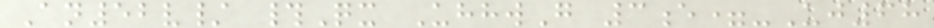An52v/ #Qx UhhwG 3e=-Uj68
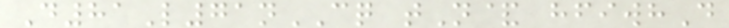D81L71nCQ tN& hfiwhD
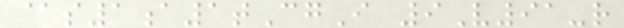@s1a1tCgI 9V91-r
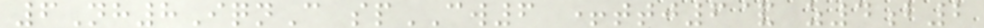6Nh8IqnC spCW6 +ttj6& z4b2
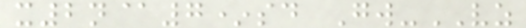x2n@7*sd Gw-VZ
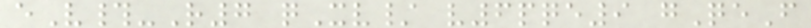eV#-R7 qXv/ v6pqe9 gQeF
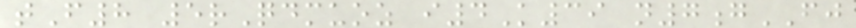tF8 5rQdmuoz i4K39 n7gFJ
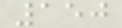150
